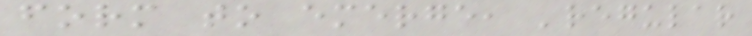form to emerge, 'regular
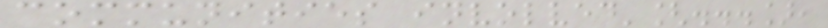communities involved'[...],
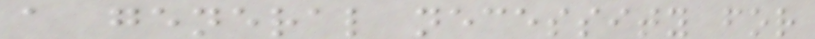a general necessity for
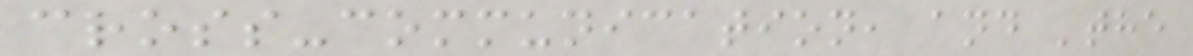cross-communication, and 'the
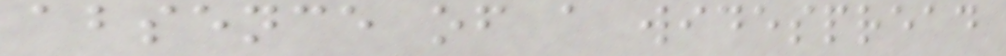absence of a widespread
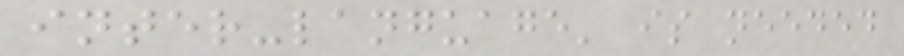inter-language' is needed
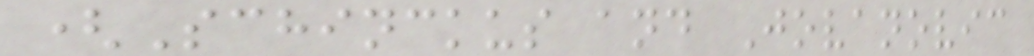(Schinckus and Jovanovic
